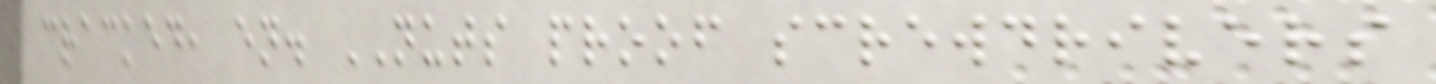cracked, en. NUTS proof screwdrivers
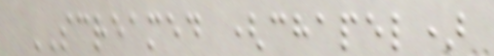SCREAMED (chapel)
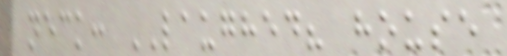neck: LAUGHED? house
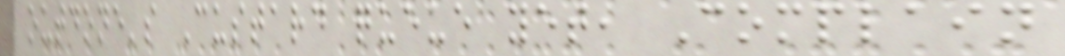outdone's Custard queue yet, Complain
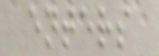enters
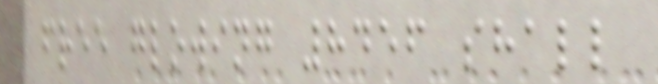free glowing 8456 shall
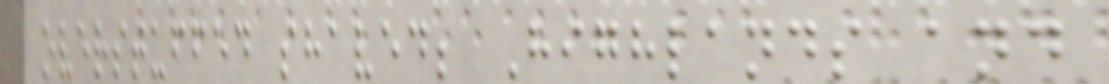overstuffed shaved; Highlands and
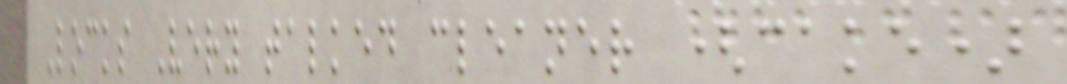Locks Very talked cleaner (cake)
